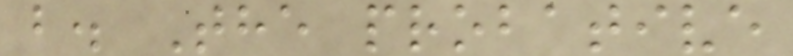b. The probative
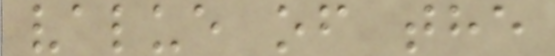value of the
